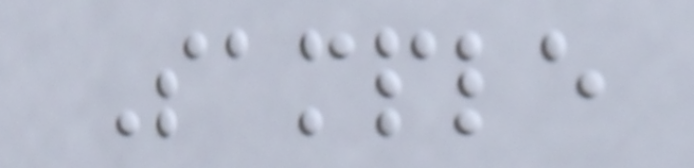Sample
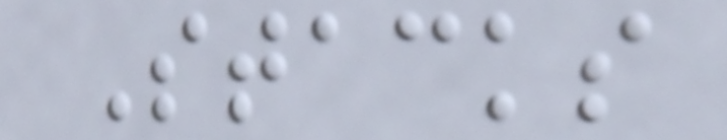Stacks
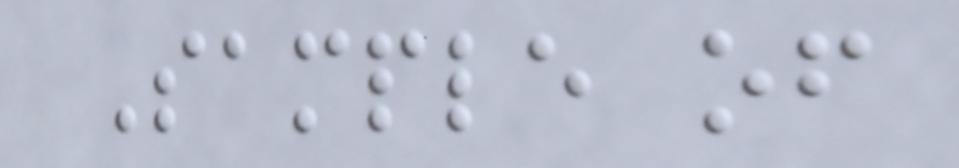Sample of
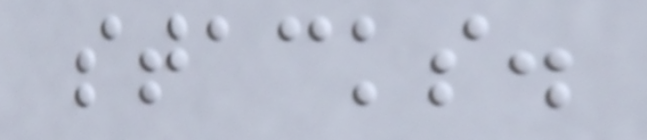stacks.
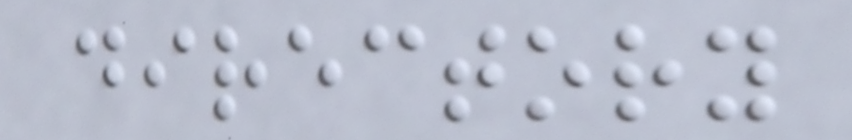directory
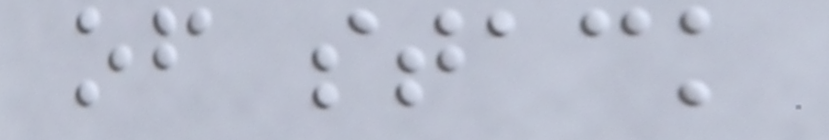of stack
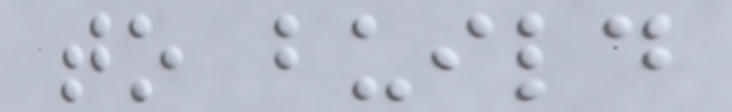to build
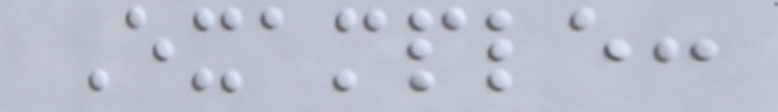Example:
